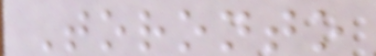Toronto
